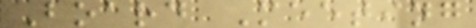Board Meeting
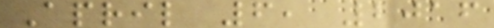April 6, 2016
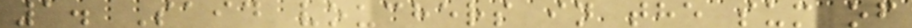1. Said vouchers in the sum of
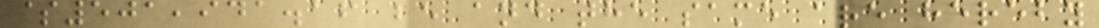$501,941.16 be and the same are hereby
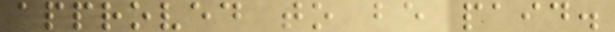approved to be paid.
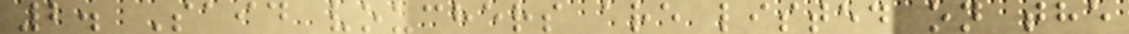2. Said vouchers are listed on the
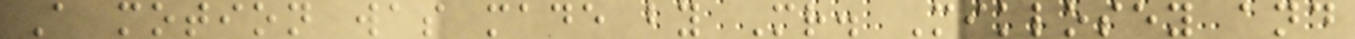A motion was made by Mr. Miklosey and
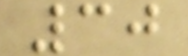30
